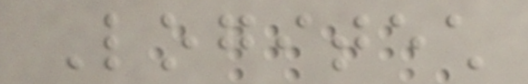Logitech
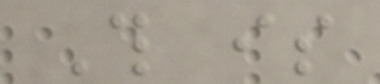This is
